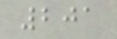201
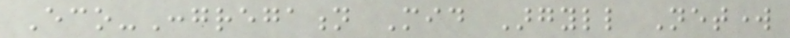Eco-Congregation Mid Argyll Network
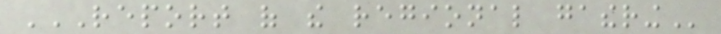REPORT OF THE REGIONAL GATHERING
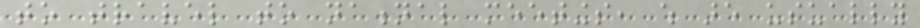to travel to national meetings, which are usually
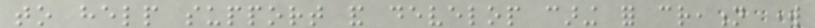to help support and develop caring for creation work
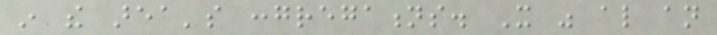in the area's congregations. It was also an
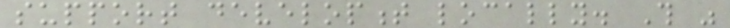support development locally. This was
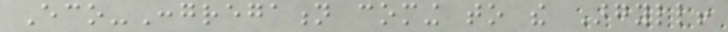Eco-Congregation coming to the Argyll!
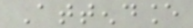Attendance
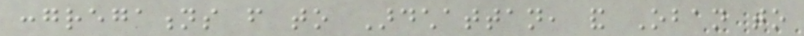congregations from to Ardchattan, and Oban to
